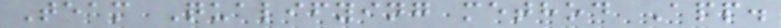Team Qualifying method App.
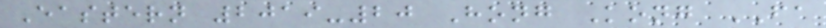Eastern 2019-20 Hong Kong FA
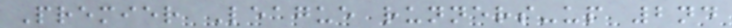Premier League runners-up 2nd
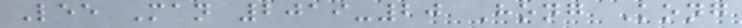Lee Man 2019-20 Hong Kong
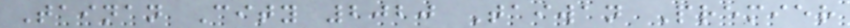Tainan City 2020 Taiwan Premier
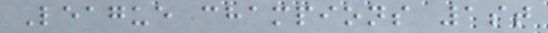League champions 1st
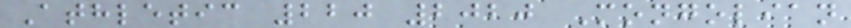Athletic 220 2020 Mongolian
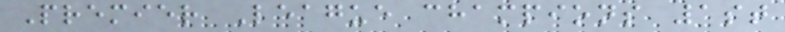Premier League champions 1st
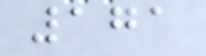171
